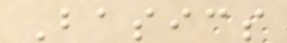Basics
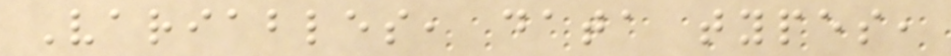Variables, data types,
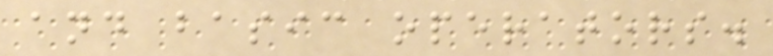and basic operators.
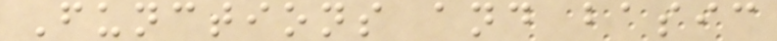Functions and basic
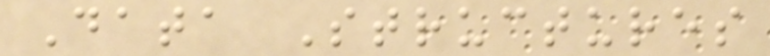Data Structures
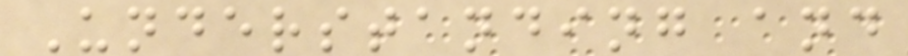Understanding and
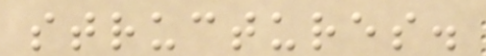structures.
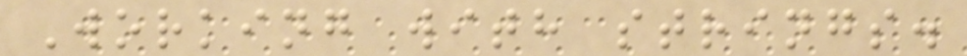Working with strings.
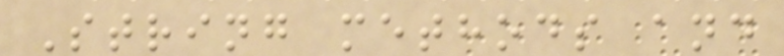String methods and
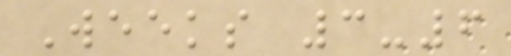Weeks 3-6
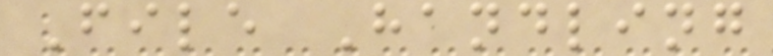File Handling
